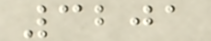3201
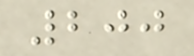200
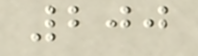200
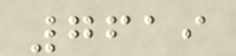7619
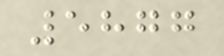5877
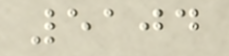5104
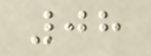08
